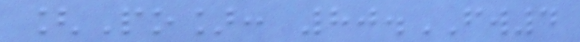[Po]: 80.FW4
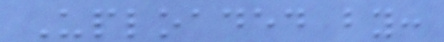Uploaded by:
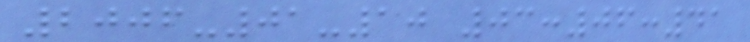2006-01-10 03:06:41
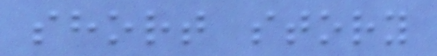short story
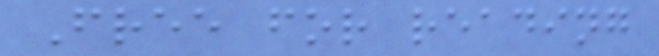Free for reading
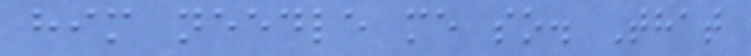him needle me so. That
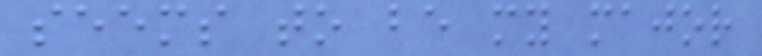seems to be my major
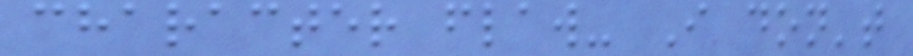character flaw- I don't
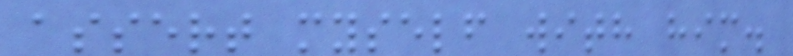assert myself with him.
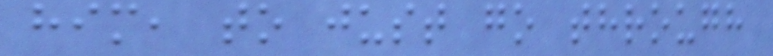him, to just go through
